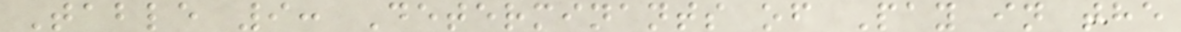Table 9: Determinants of Pay in the
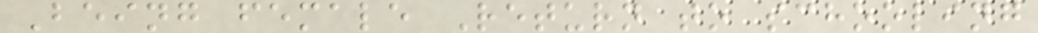Being female Return to schooling
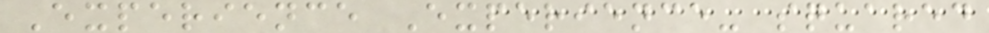Experience Experience- squared
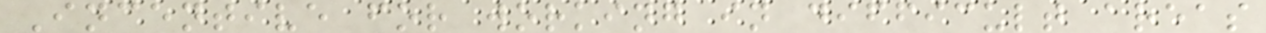Incentive for working in difficult areas
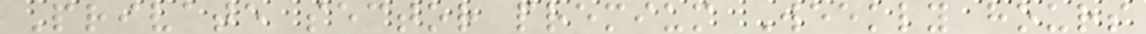Private sector premium Weekly hours
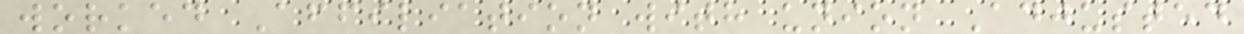worked Affiliation with union Adjusted
